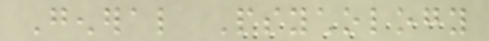General Psychology
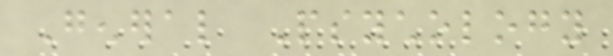General Psychology
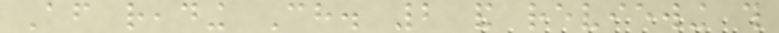After reading Ch. 2 and reviewing this
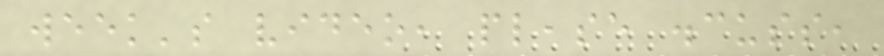week's video, please discuss,
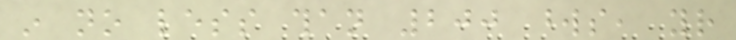in no less than 200 words, your
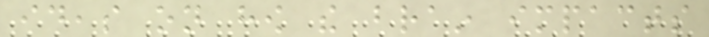ideas on how the brain impacts
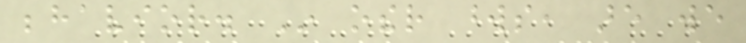behavior. In other words, are we
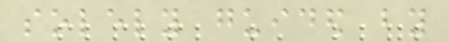solely guided by
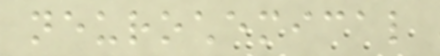neurochemical
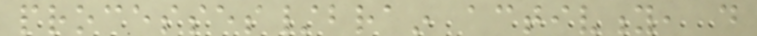processes/brain activity, do
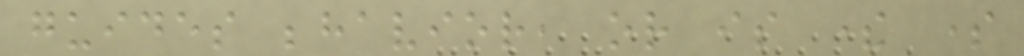guides behavior, or is there some
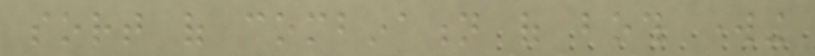sort of combination of both working
